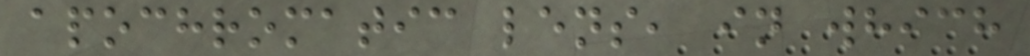apochromatic lens, in which
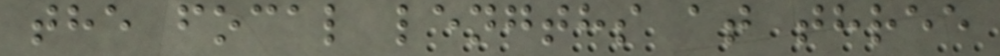the focal lengths at three
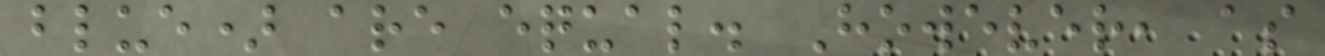blue) are equal. However, as
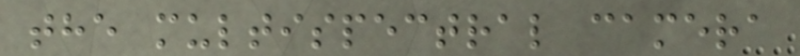the multispectral camera
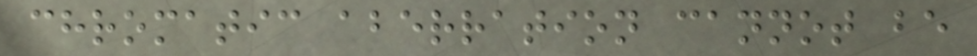chromatic aberration cannot be
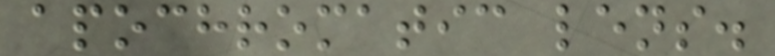apochromatic lens.
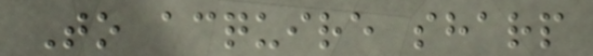To acquire sharp
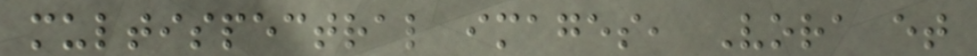multispectral images, Vora et
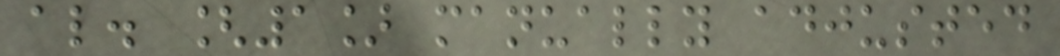al. [1] manually adjusted
